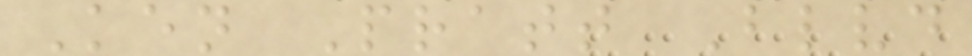Ken Pratt Blvd
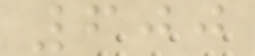600
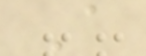A
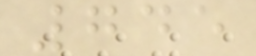745
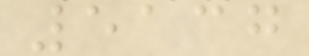5137
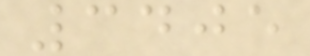3405
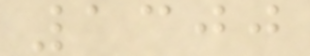1300
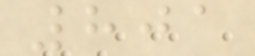801
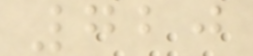720
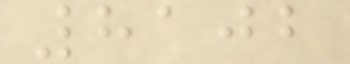8102
